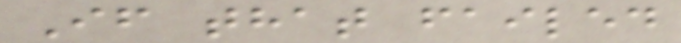If that failed
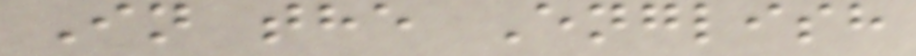In the English
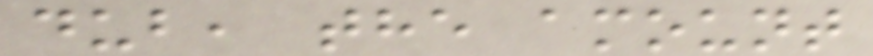dub, the amount
